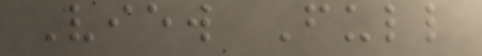View Full
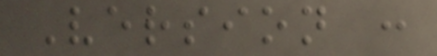Version :
